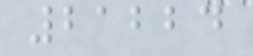21224
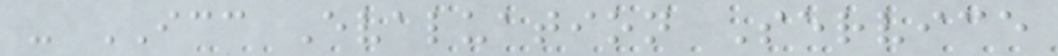- ICC Evaluation Service
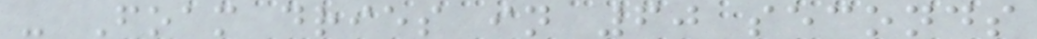- Foam dries in 60 seconds
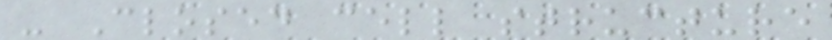- Closed cell structure
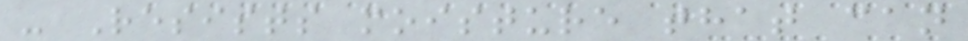- Resists moisture that can
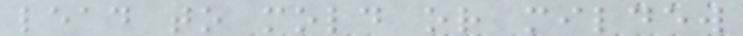lead to mold or mildew
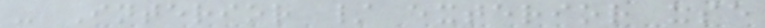- Interior / exterior use
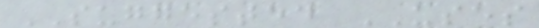SUGGESTED USES
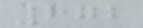272
